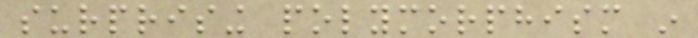surprising polymorphism in
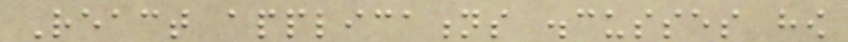React applications discusses how
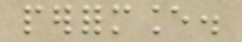performance.
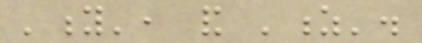'y', and 'z'.
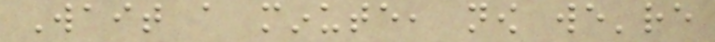Wait a minute, now we're
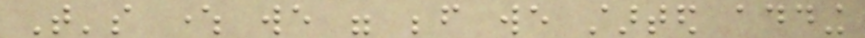That's where we were before we started adding
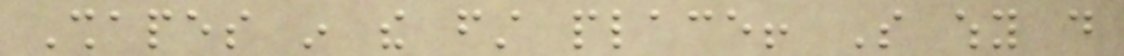Shapes in the first place! So why do
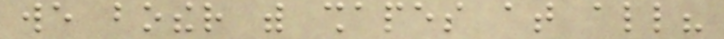we bother with shapes at all?
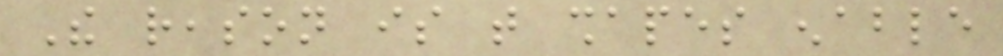The reason is that shapes enable
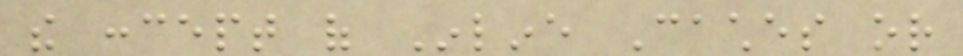the concept of Inline Caches or
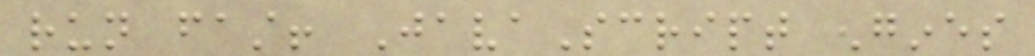run fast! JavaScript engines
